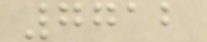7712
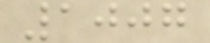1007
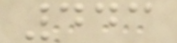443
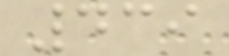439
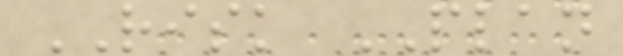RISK PLAN
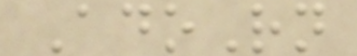AdoRn
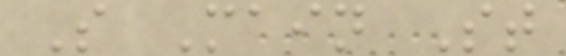S Main St
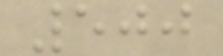500
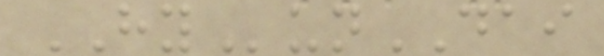HYunDAI
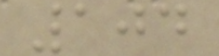104
